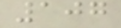107
